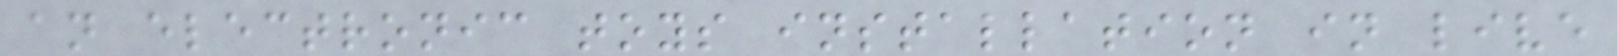an electronic toys installation in live
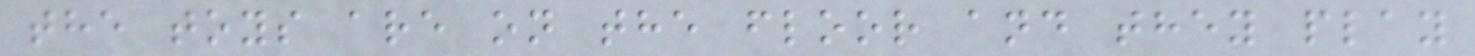the toys are on the floor and they play
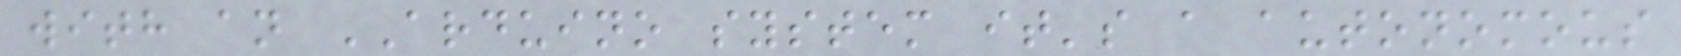with an ARDUINO system it's a autonomous
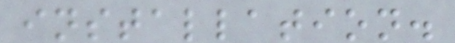installation.
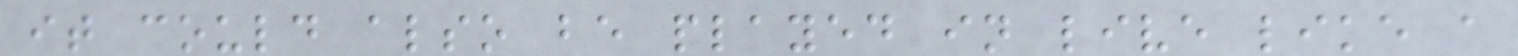it could also be played in live like a
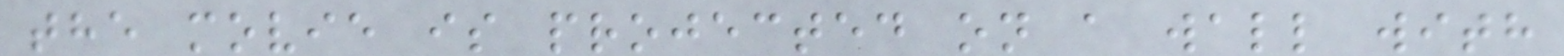the movie is projected on a wall with
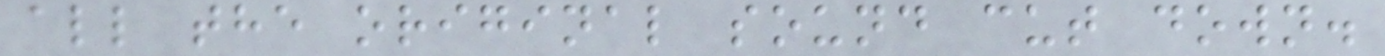all the original sound cut down.
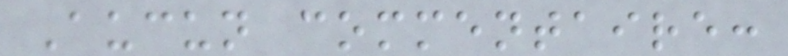Aucun commentaire:
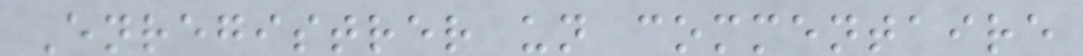Enregistrer un commentaire
